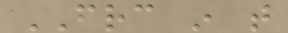FRC in that
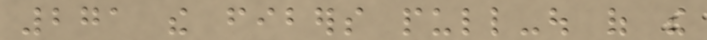271 the fibers pull-out of the
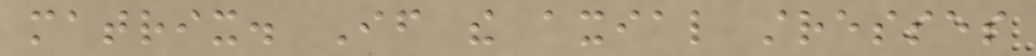matrix. If the axial stresses
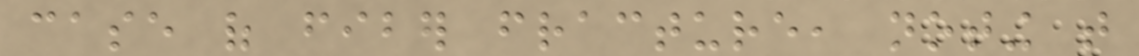case of fiber fracture, noting that
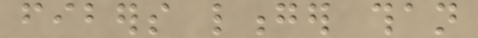fibers longer than
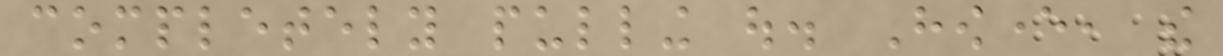completely pulling out. However, the
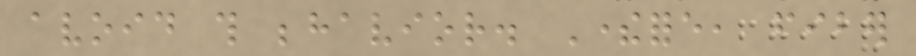avoid this behavior. Therefore, fiber
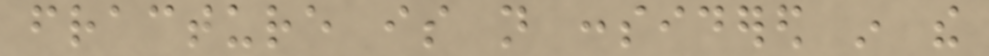fracture is not considered in the
